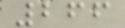266
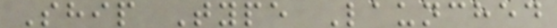Ship Type Launched
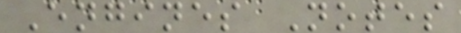Engines Notes
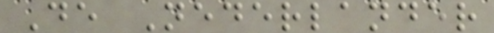De Nederlander
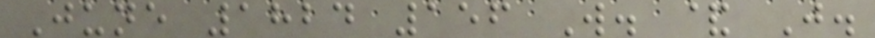June 1824 156 W. & J.
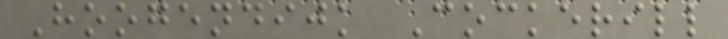Hoogendijk Cockerill
